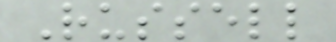Russell
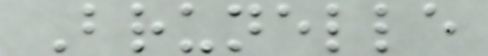Brunelle
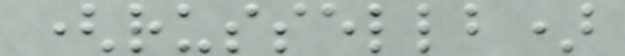(russellb)
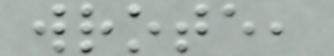wrote,
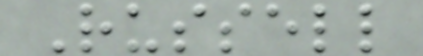Russell
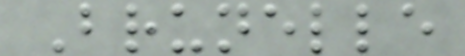Brunelle
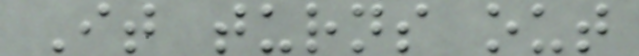It turns out
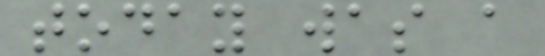today was a
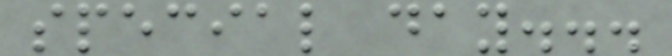special day...
